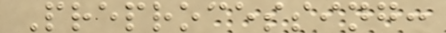Preprocessing:
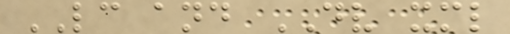LC and DV xml
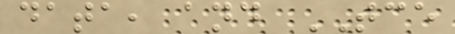data, and TCE
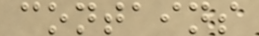contains
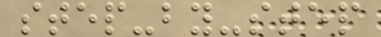step-by-step
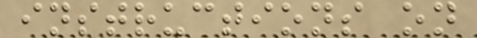instructions on
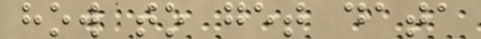how to get data
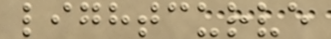lightcurve
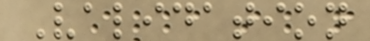Validation
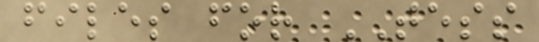files for TESS
